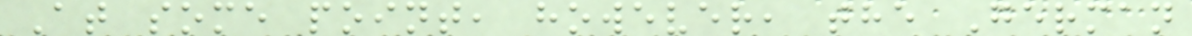At some point, however, the German
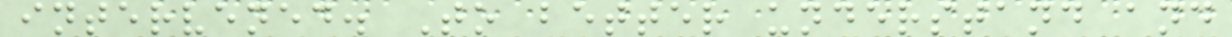intervened. To better understand and
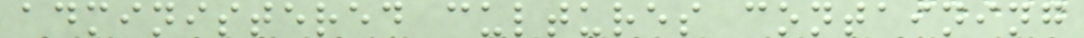administered cultures containing
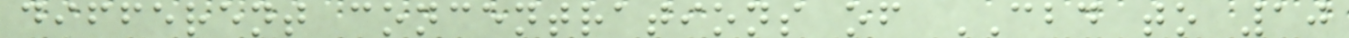different concentrations of CBD to 10
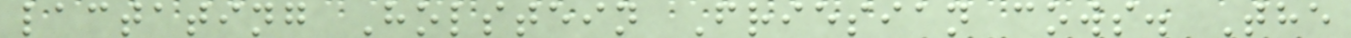lactating Holstein Friesian cows. The
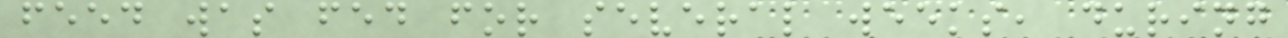feed was fed for several weeks, during
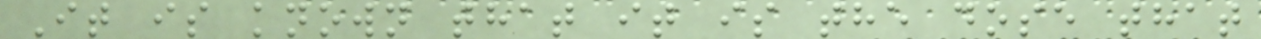It is known that it is the dose that
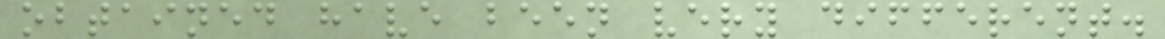obtained have been very different.
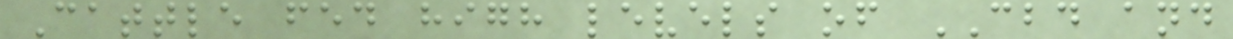Cattle fed high levels of CBD and
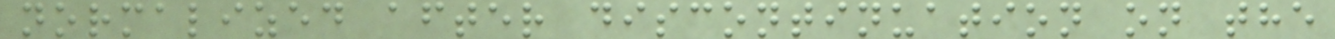normalized after discontinuation on the
